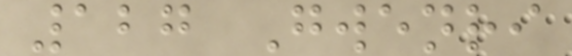127 Gwenri
